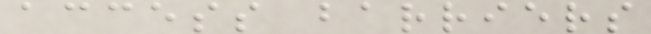access barriers
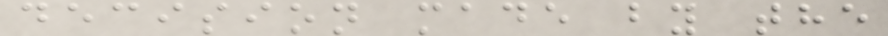decision made by the
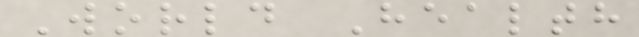World Health
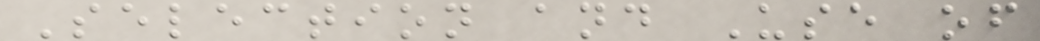Selection and Use of
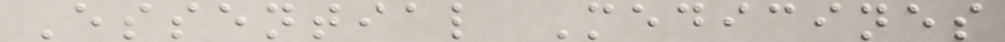Essential Medicines
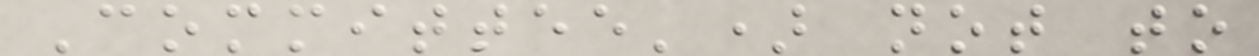Committee') not to
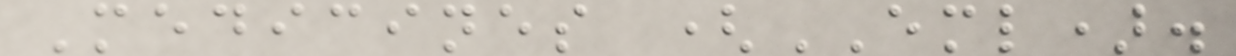Medicines (EML).
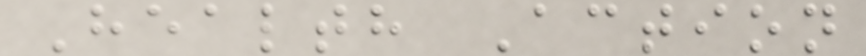Health Action
